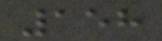158
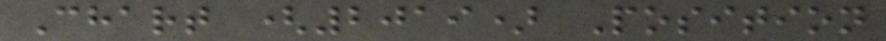Chart (2019) Position
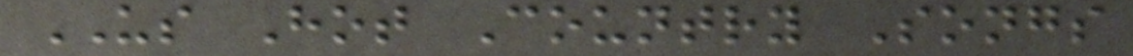US Hot Country Songs
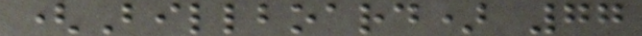(Billboard) 77
